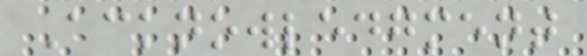Acknowledgment
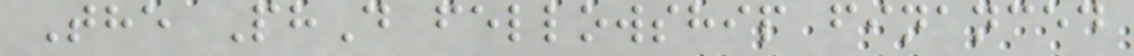The PhD fellowship financed
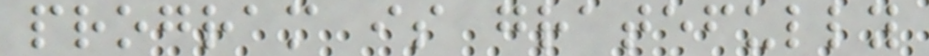program is gratefully
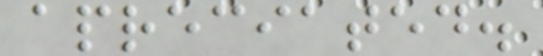apreciated.
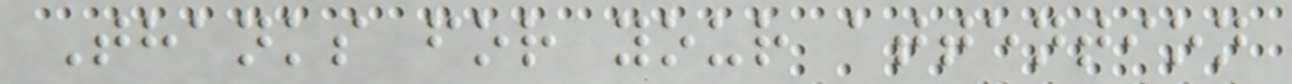Thanks for your attention
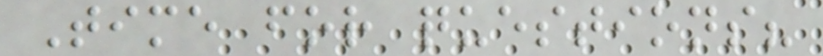Time for questions?
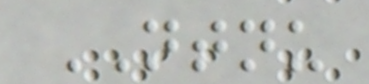NTNU
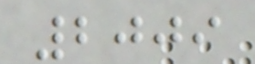2009
